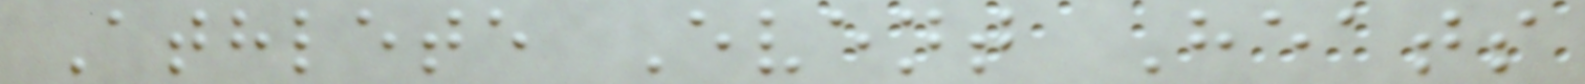Athlete Event Heats
